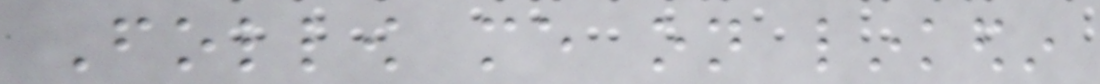Follow me on linkedin
